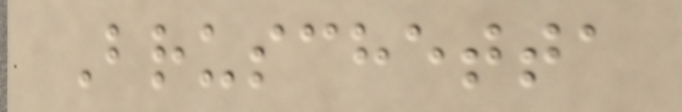Bruschetta
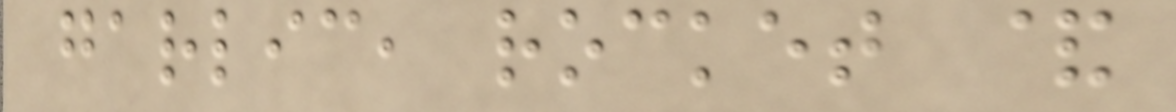garlic, rocket &
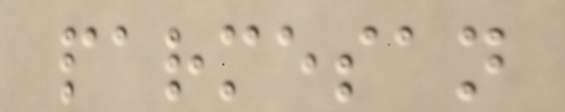parmesan
